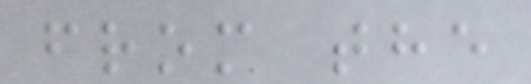from the
